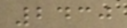2430
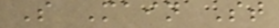S Main St
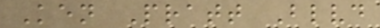Ken Pratt Blvd
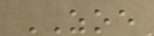ZOE
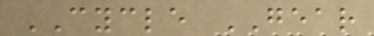CYCLE GEAR
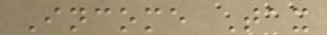Income Tax
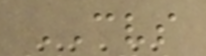CVS
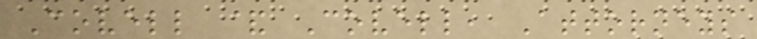Covell & Covell, Attorneys
